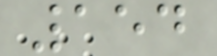154
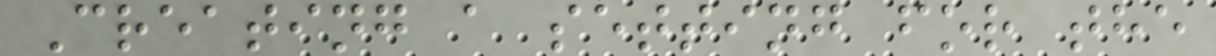Creating a setting for the
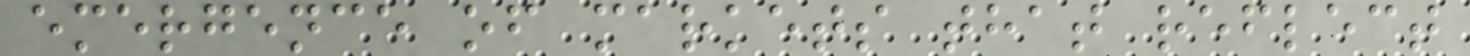emergence of markets that reflect
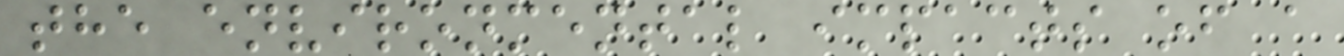the environmental impacts of a
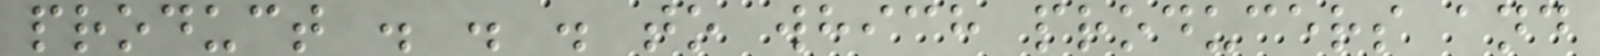product . . . to which producers and
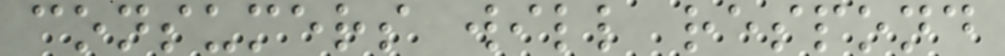consumers will respond
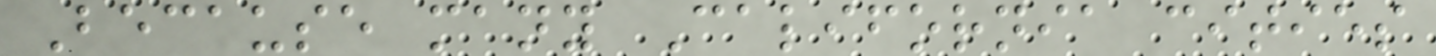Because many California cities
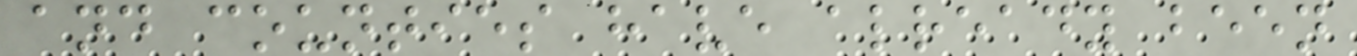and counties have already been
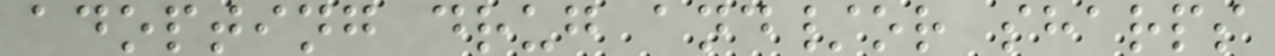adopting drug and/or sharps
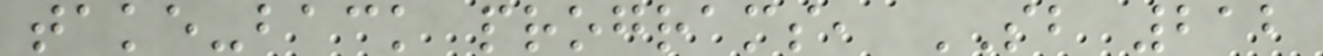take-back programs, SB 212
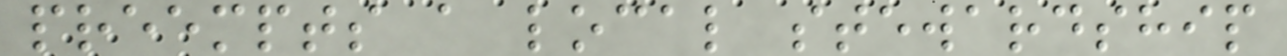preempts a local stewardship
